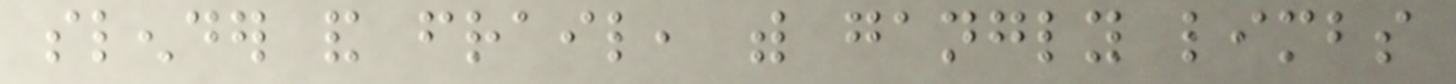slender and frail, with gangly limbs
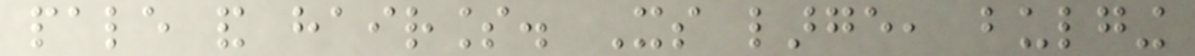pale and hairless. Its large, bulging
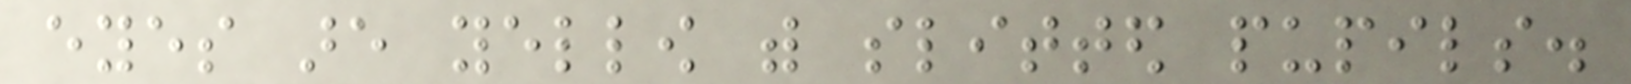eyes are yellow with slitted pupils.
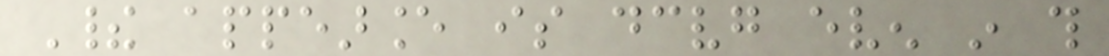Their appearance is deceiving even in this
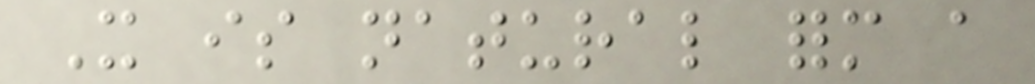It is natural form a
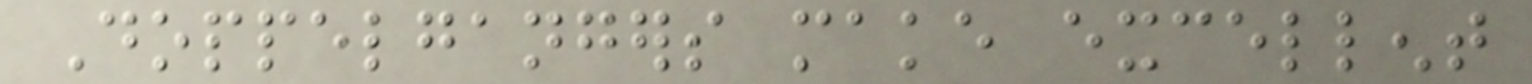Doppelgangers make excellent
